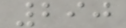290
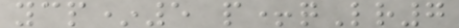ycp*5 p+qLr7
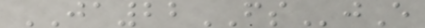JA22FSjE
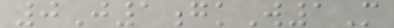0J1gkW1M
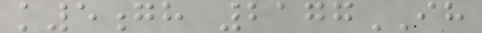k5gh 2177IH
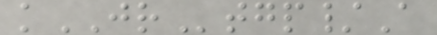kJRtgp/A
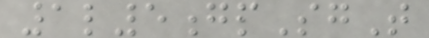1l5gpSgT
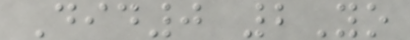Did0 2Yo
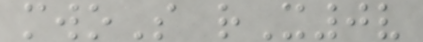mwoS rX0v
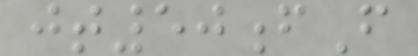jt50fF
